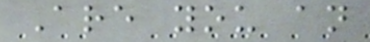Are you an
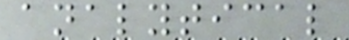analytical
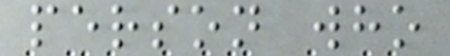person who
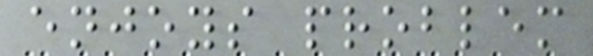enjoys problem
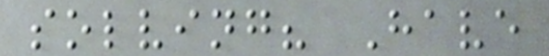solving? Have
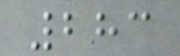283
